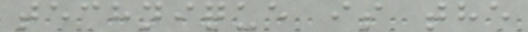technique is the
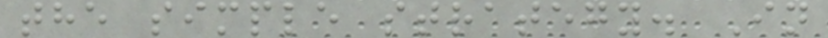the simple strategy. In
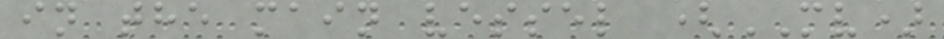in the main vessel (MV)
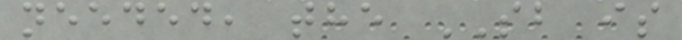needed, the SB is
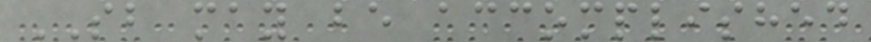SB may be accomplished
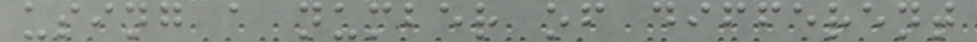using a number of different
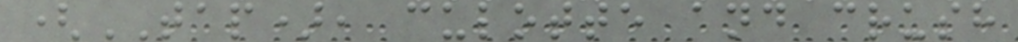(TAP), culotte and crush
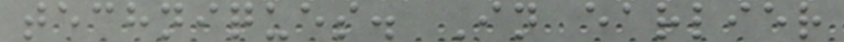techniques. In earlier
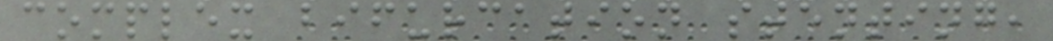complex bifurcation stenting,
